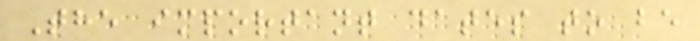The important dates to be
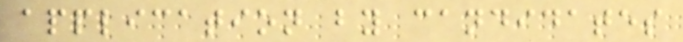application by candidates
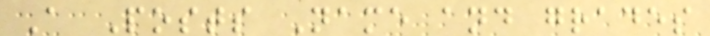A Posts Name and grades
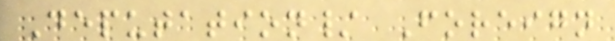Deputation/ Foreign
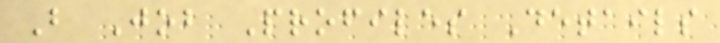B Job Profiles Details
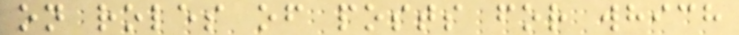on roles of posts for which
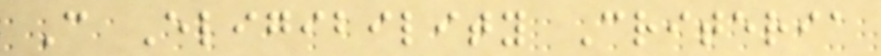C Eligibility Criteria
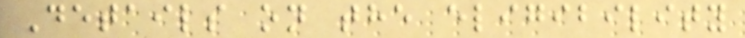Details on the eligibility
